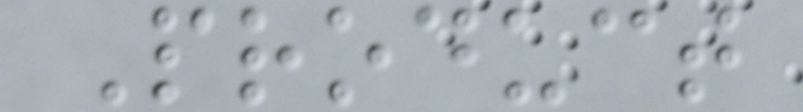Product
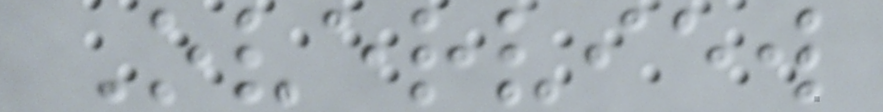Overview
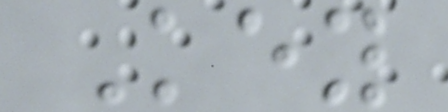Key
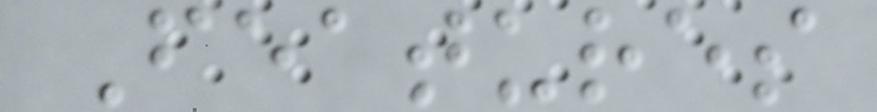Features
